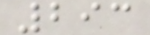293
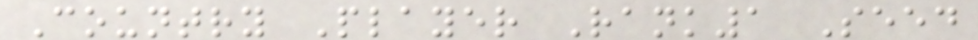Country Player Rank1 Seed
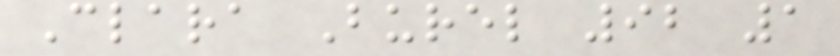Clara Burel 92 1
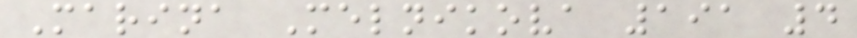Marina Melnikova 191 4
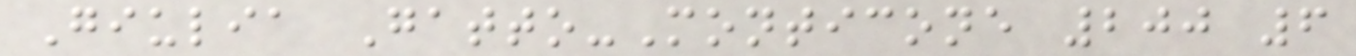Giulia Gatto-Monticone 200 6
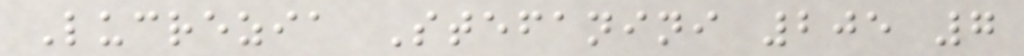Lucrezia Stefanini 205 7
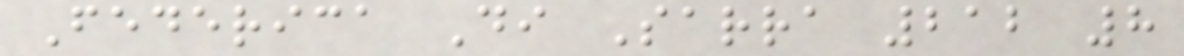Federica Di Sarra 212 8
